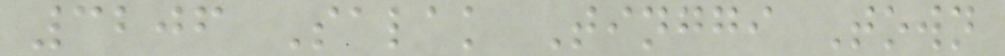3206 Salak Tinggi Town
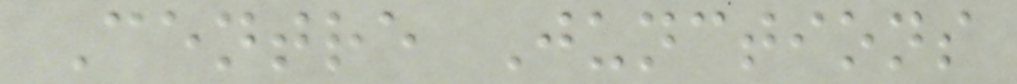Centre Junctions
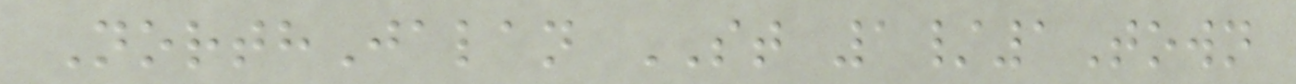NorthJalan ST 1/1Town
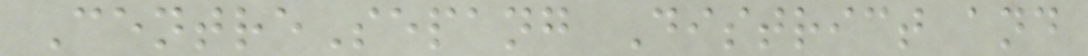CentreSepang District and
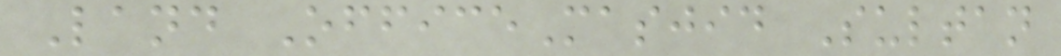Land OfficeMasjid Sultan
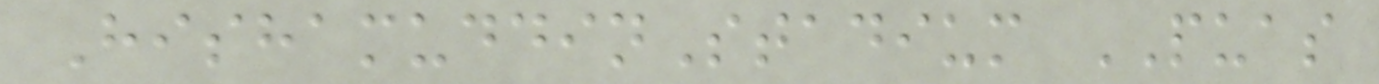HishamuddinStadium PUAS
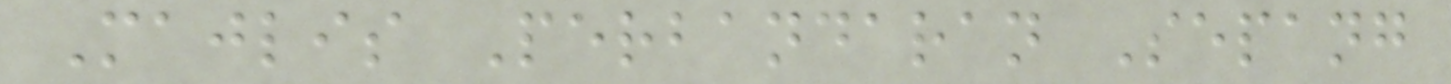Majlis Perbandaran Sepang
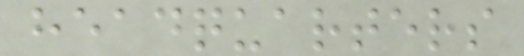headquarters
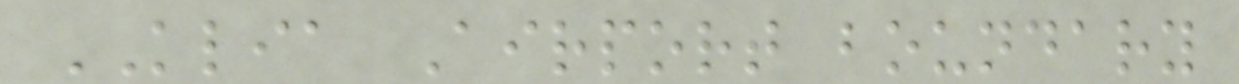KLIA Airport boundary
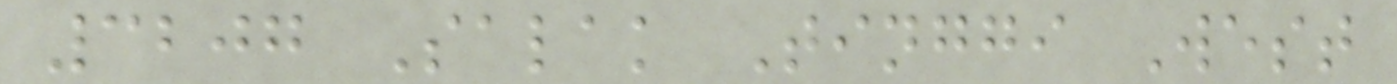3207 Salak Tinggi West
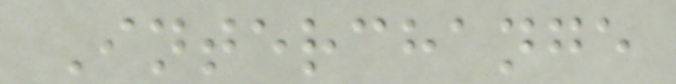Interchange
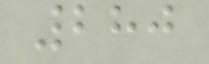280
